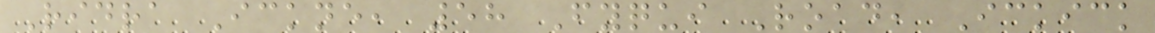Ridra Ickne, 58 Fyqui Road, Ickick
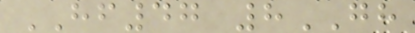HF47 8GH
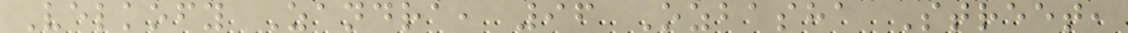Velkofy Zandra, 96 Ozbasha Street,
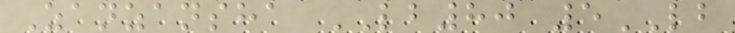Zanzansha LB80 5LB
